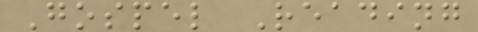Gospel Reading
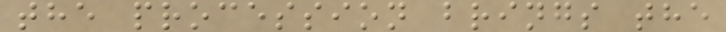the procession brings the
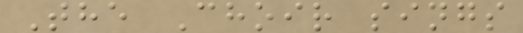The Choir sings
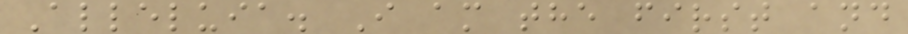Alleluia. I am the first and
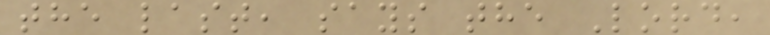the last, says the Lord,
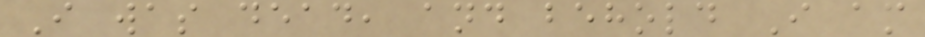I was dead, and behold I am
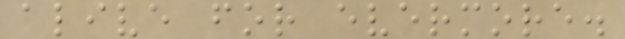alive for evermore.
